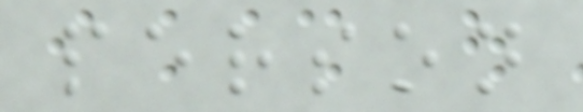person
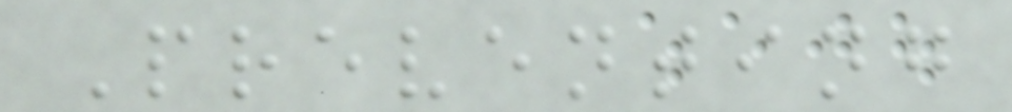Preventing
